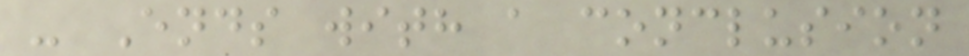- Ends with a conclusion
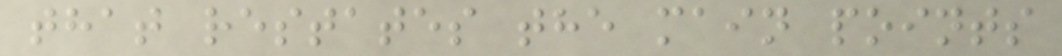that restates the main points
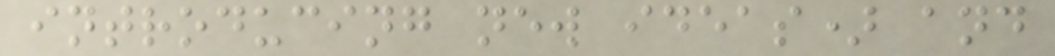introducing new ideas) and
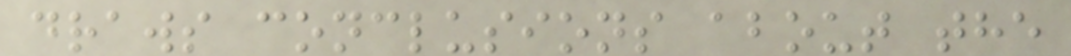draws conclusions about the
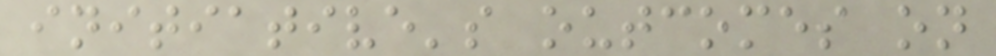initiative's outcomes on
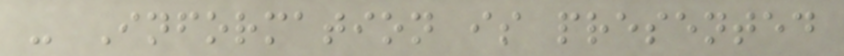- Information is presented
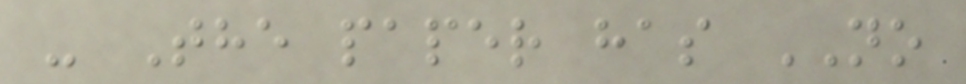- The paper has NO
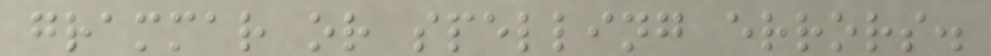grammar or spelling errors.
